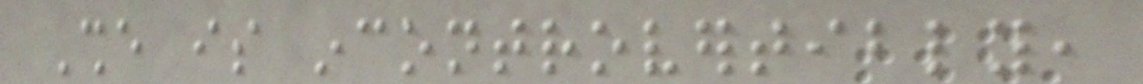She is incontrovertibly,
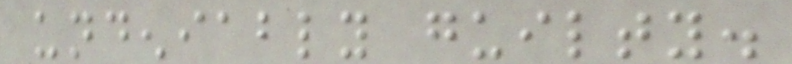undeniably guilty.
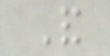And
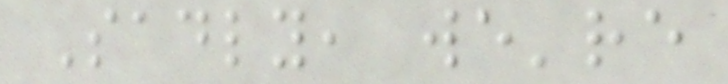Sadly, we're
